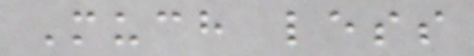Much less
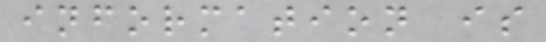information is
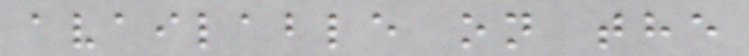available on the
